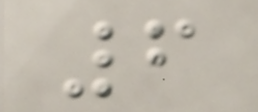6
